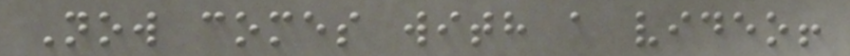Now comes with a video!
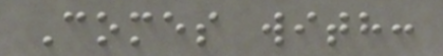Comes with:
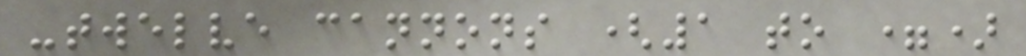-twelve cannons (1 to =)
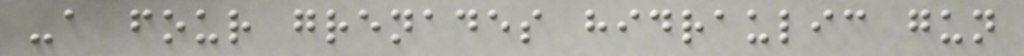-a four grenades hidraulic gun
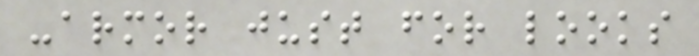-armor just for looks
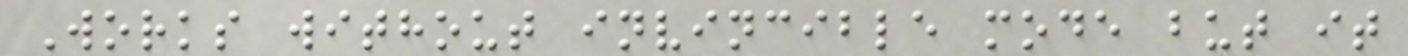Works without invincible mode but it
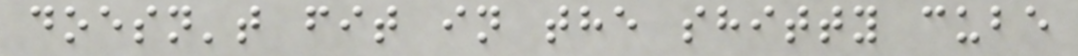doesn't fit in the shitty cube
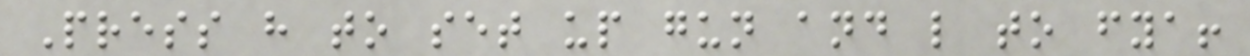Press h to set up gun and l to fya!
